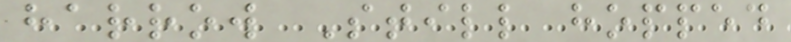harrow Still hopped
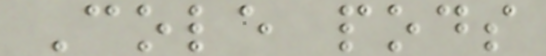Cole pods
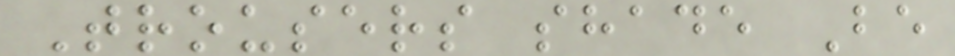Trousers shade Be
